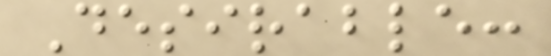Desirable:
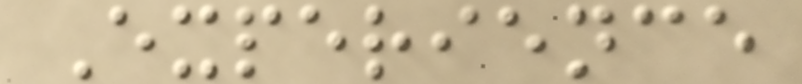Experience
